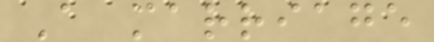A marriage
